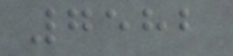7582
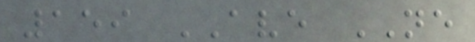159 AVE NE
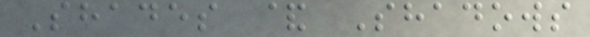Shades & Shadows
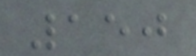150
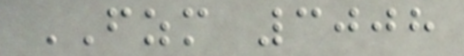FZM 3008
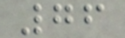76
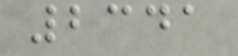2341
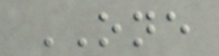ONE
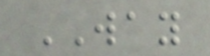WAY
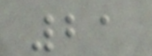21
